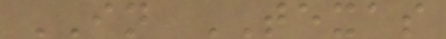IN TEXAS
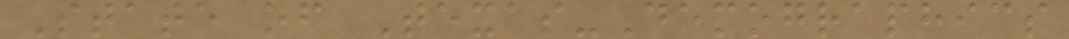State of Texas-Demographics
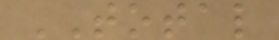TOTAL
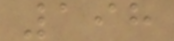198
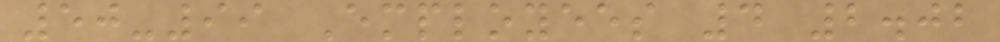50-99 Employees 4 2.02
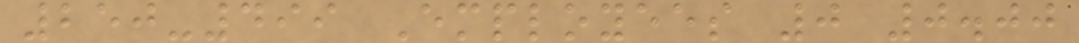250-499 Employees 0 0.00
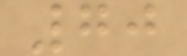70
